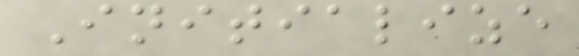Initialize
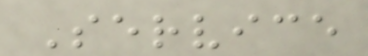Service
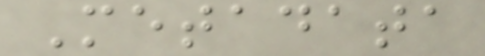Metadata
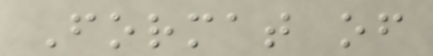Format of
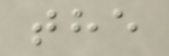the
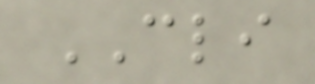CLI
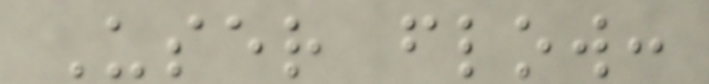User flow:
